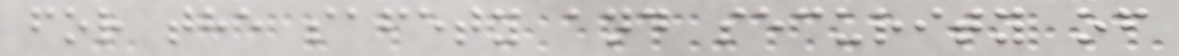for the safety and security of
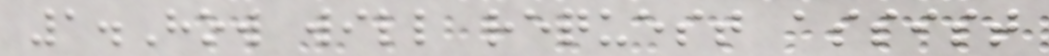1.How will request assist
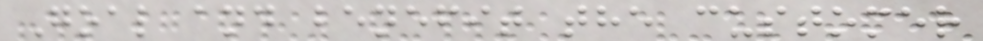Goal and benefit the customer
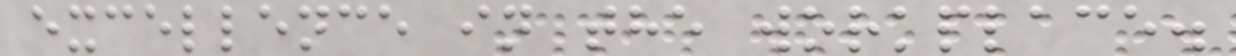excellence in the workplace.
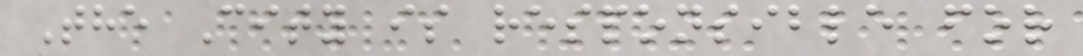The City is responsible for
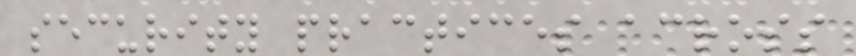security practices across
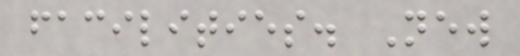facilities. New
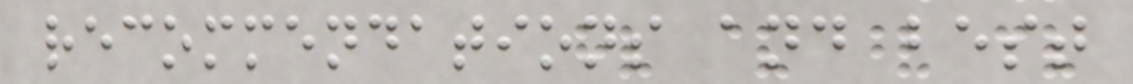recommendations and best
